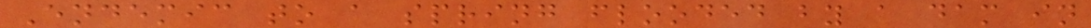Endemic to a spring flooded by a dam in
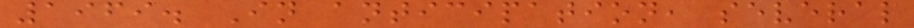1969. In anticipation, several
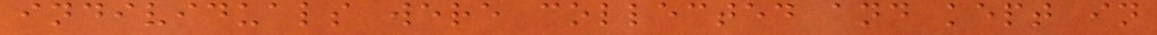individuals were collected and kept in
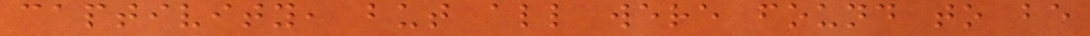captivity, but all were found to be
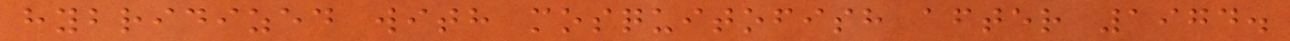hybridized with mosquitofish after 1974.
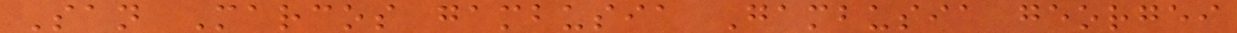San Marcos gambusia Gambusia georgei
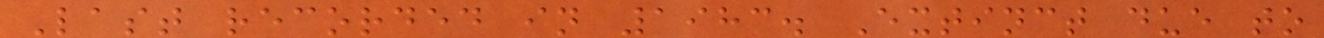Last recorded in 1983. Extinct due to
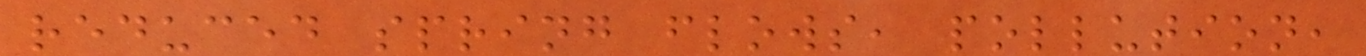reduced spring flows, pollution,
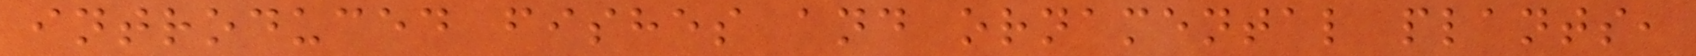introduced fishes and ornamental plants,
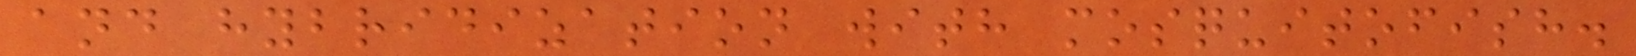and hybridization with mosquitofish.
